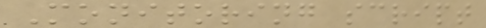Monitoring script
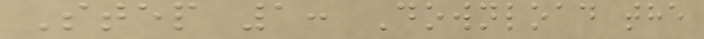Step 1: Download the
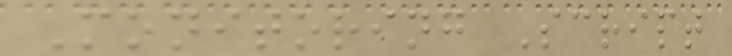Monitoring Script
